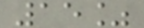15%
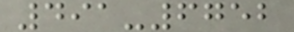491-6752
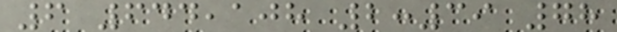6 644,108 2:39 78
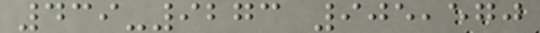439-9273 905,570
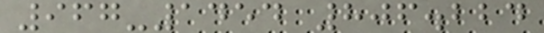967-1454 806.224
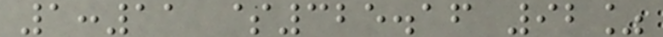1:11 $325.16 92%
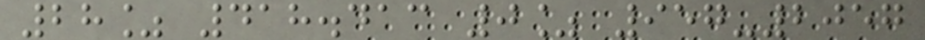28% 418.413 0% 957-2057
